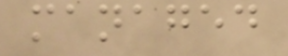managed
